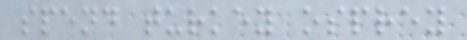spend turkey osprey
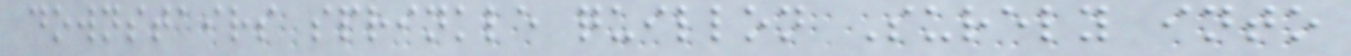downstairs sprinkle quillon Surely into
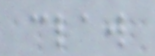claw
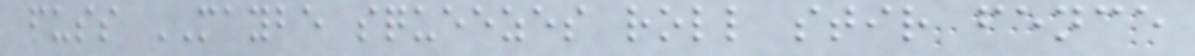fuss MAYBE squeezes roll stir fence
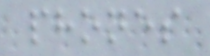phones
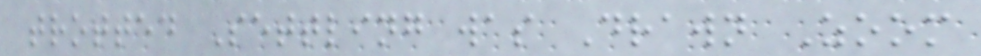trotted Settling was Drawn Zoom
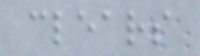clears
